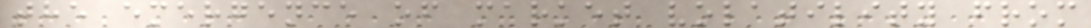the emergence of market volatility from
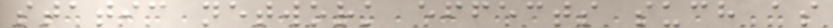static network effects such as
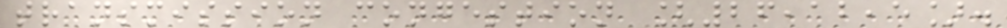transmission congestion [26,12,5].
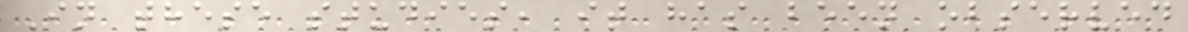In these studies, it has been observed
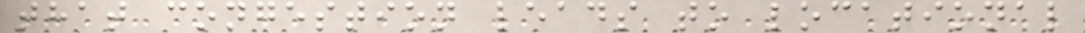that congestion leads to locational
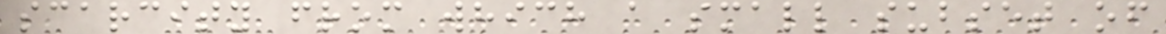scarcity from which a small subset of
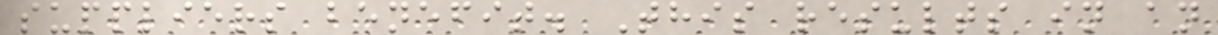suppliers benefit. This results in an
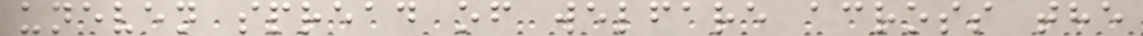uneven spread of welfare across the
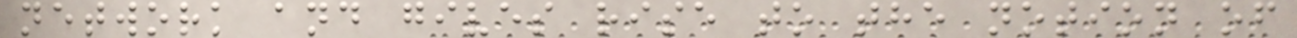network and gives rise to the notion of
